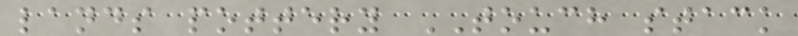lands pottery TOUCH stack
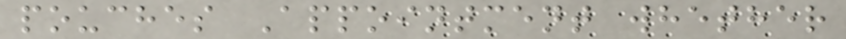pouches Appointment whether
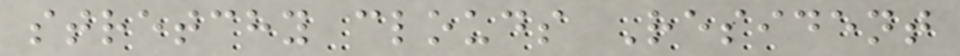stretchy clouds Resident
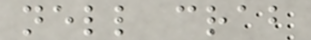nell crab
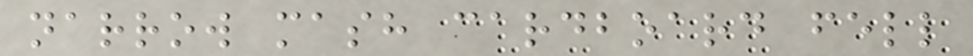narrow mash cardboard fell
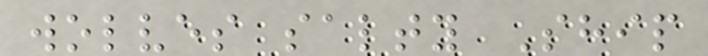wolves salty Ship
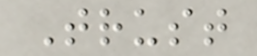Trust
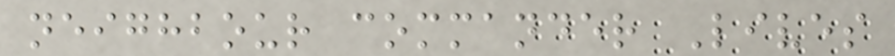neighbour commander Lives
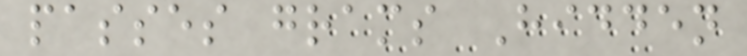passes grams Hidden
